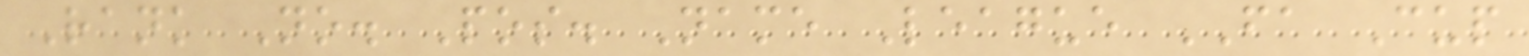Rank No. Pos. Name League FA Cup
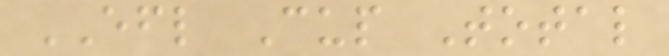EFL Cup Total
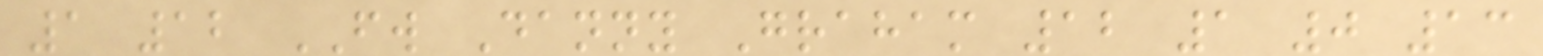1 12 FW Danny Graham 12 1 0 13
